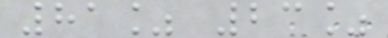81% 23%
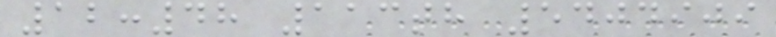12:48 113th 5404909
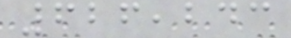626,243
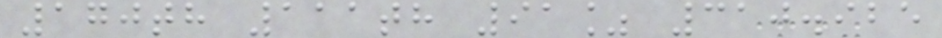170th 111th 91% 310.925
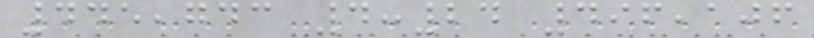445,743 4:24 496,106
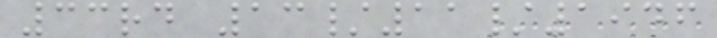33rd 13/11/1946
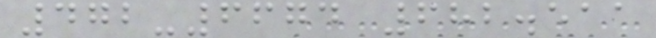472-6674 682.511
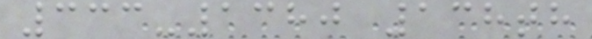333-1380 138th
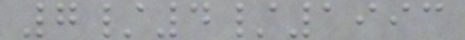7/4/1993
